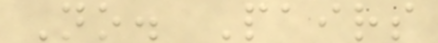No. Pairs
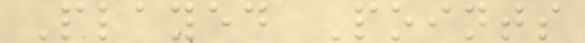Played Points
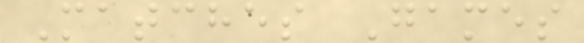Matches Games
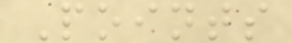Points
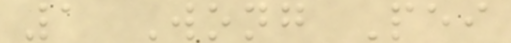1 Wong Pei
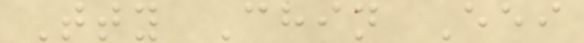Tty Chin Eei
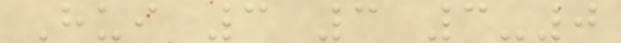Hui 3 3 3-0
